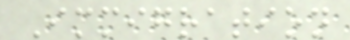Immigration
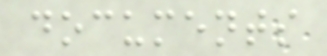documents
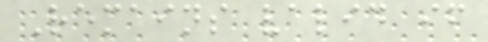Remains valid if
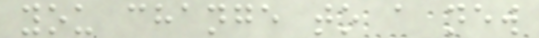you change to a new
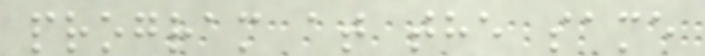program at the same
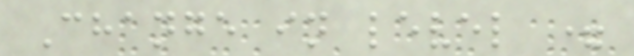Change in level =
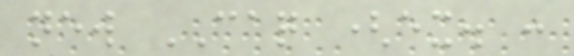new CAQ (ex. :
